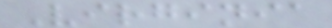Virginia
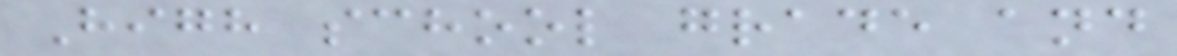High school grade and
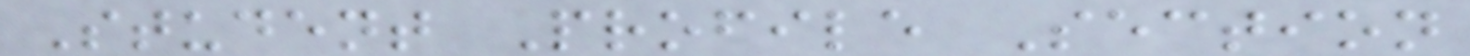Student Profile Section
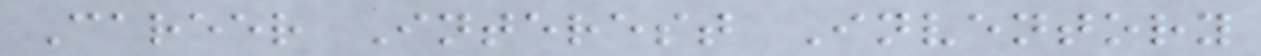Career Interest Inventory
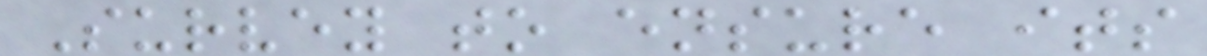Survey to ensure its
